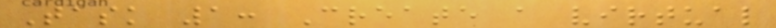Task 1: Create a virtual
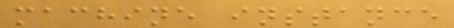machine instance
